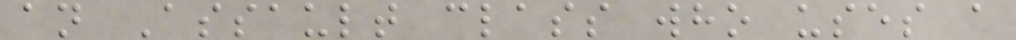an Assault class who uses a
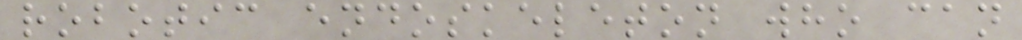robotic endoskeleton who can
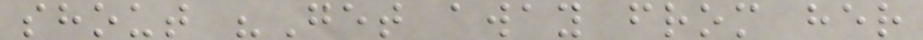shout "Get away from her
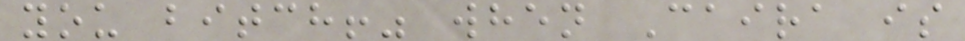you bitch!" when Caira is
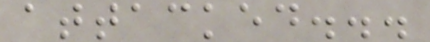attacked...
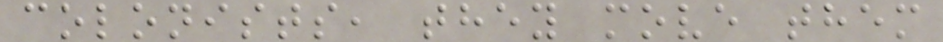colonists, they move them
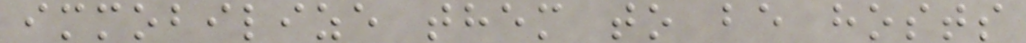immobilize them to be hosts
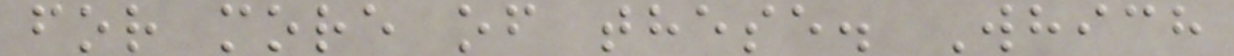for more of these. Which
